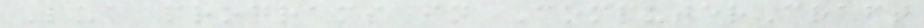Lua programs in ComputerCraft
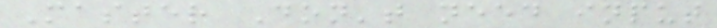Master Don't need input
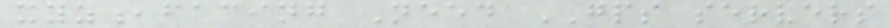xyz,facing Need GPS servers
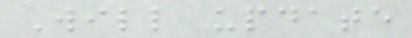Will update
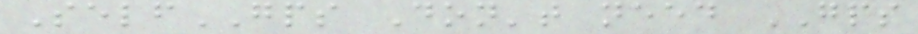SelfGPS Don't need GPS
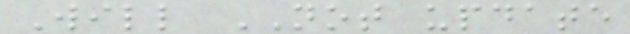Will NOT update
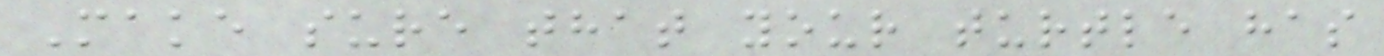Make sure that your turtle has
